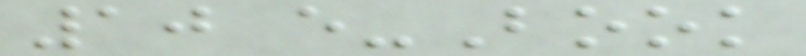10 e-Book
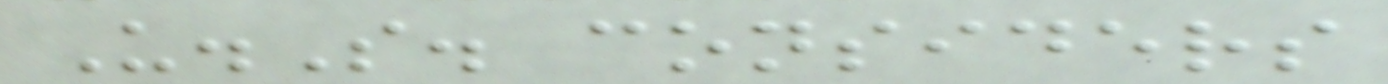U.S. considers
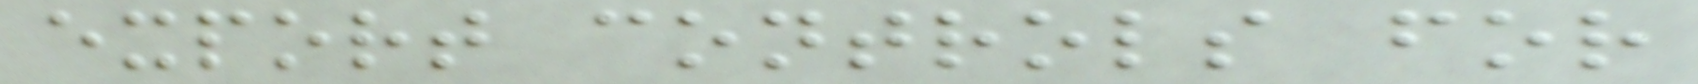export controls for
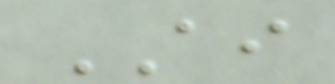AI
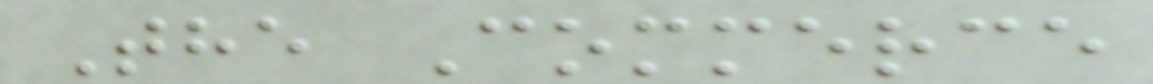The Commerce
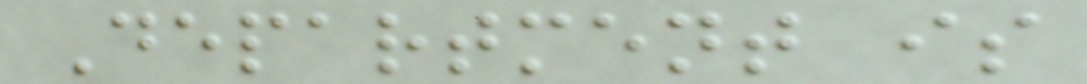Department is
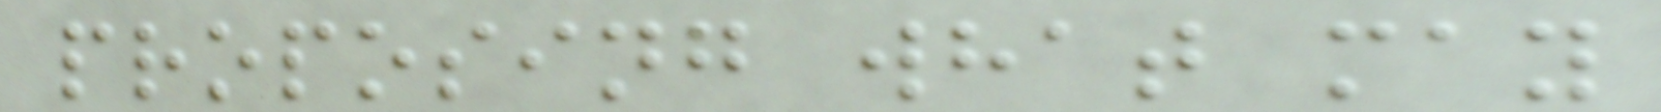proposing what may
